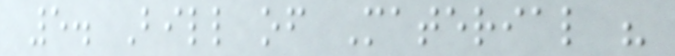5. Bill of Material "
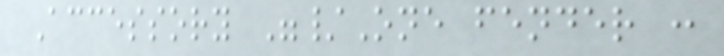Accessory "/One fender :
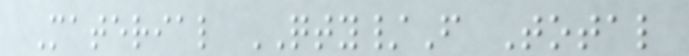Material QTY/F Total
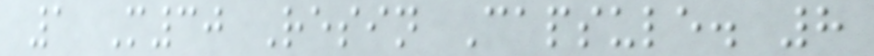1 M30 Resin Capsule. 8
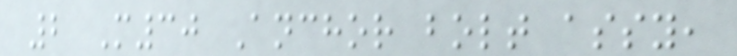2 M30 Anchor bolt assy,
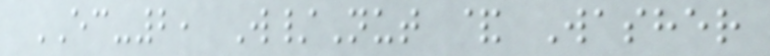EC-2, W/Nut & Washer
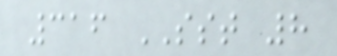316 SST 8
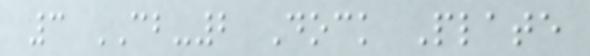3 CB-2 Dock Plate
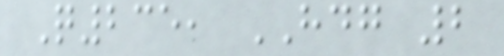Q235, HDG 2
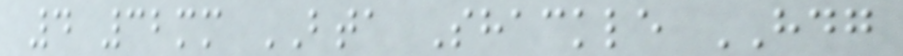4 32mm BTA Shackle HDG
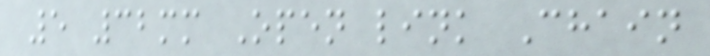5 32mm Open link Chain
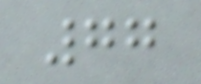77
